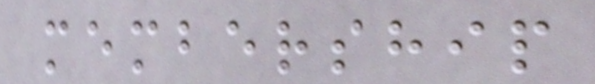membership
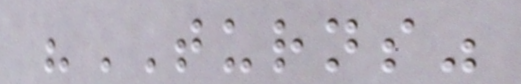"TURNS"
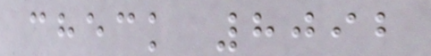check 8092
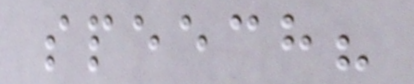speech?
